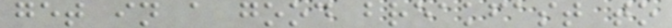get in a good breakfast to
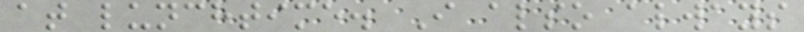at lunchtime. I also always
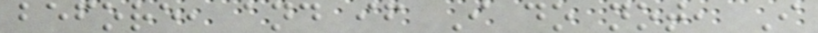before, and if I do not, I
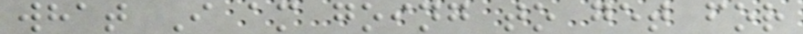what I am going to get for
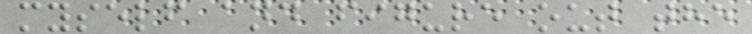myself and figure out the
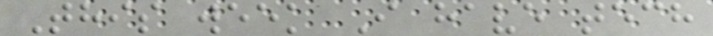This week I have tech
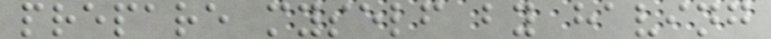prepare myself by having
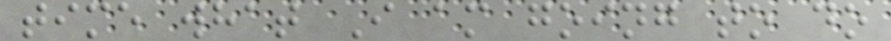time what I am going to do
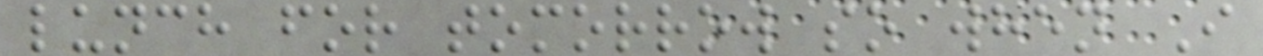lunch for tomorrow so when I
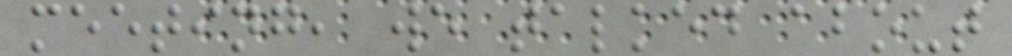meeting, we talked about
